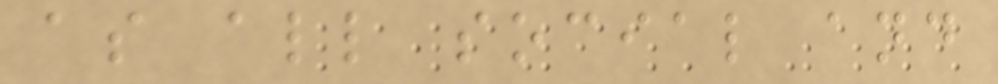as all social and
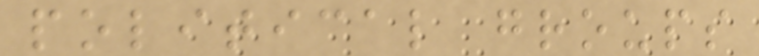political groups
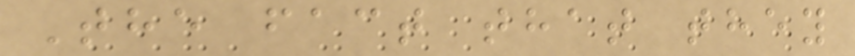The fact that they
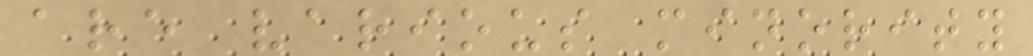are various minority
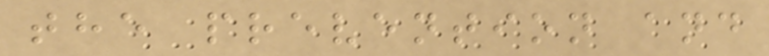the prevention and
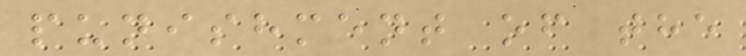punishment of the
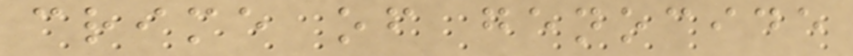crime of genocide
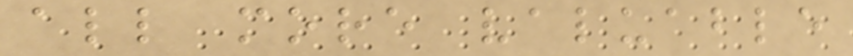all more valuable
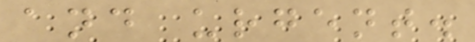and urgent.
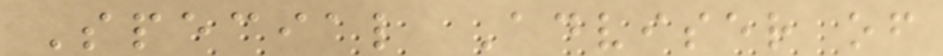Special Adviser of
